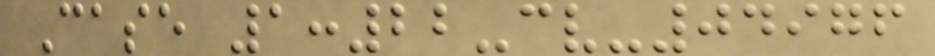Case 1:22-cv-04976
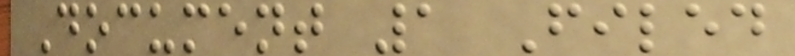Document 1 Filed
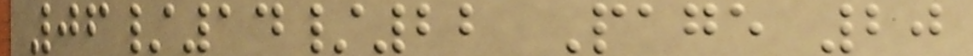06/14/22 Page 20
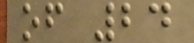of 24
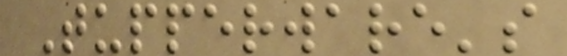Tupperware's
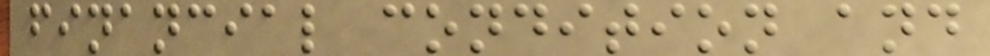financial condition and
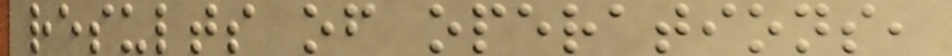results of operations,
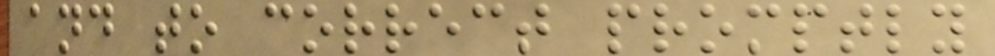and to correct promptly
